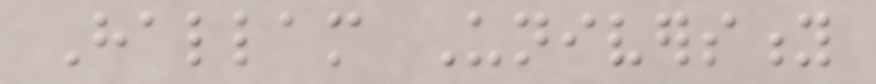Hallam University
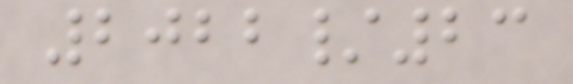2022/23
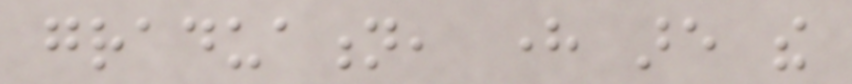graduation, here are the
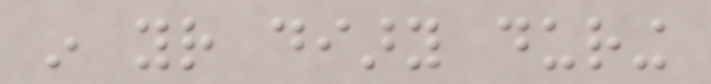in your diary during
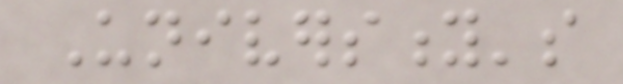University's
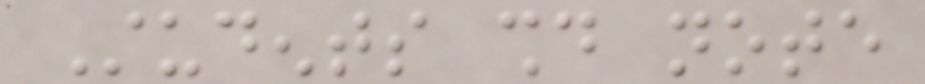Students should note
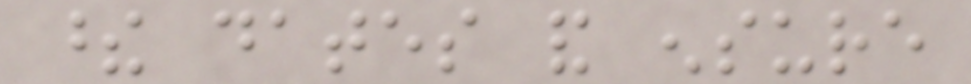these dates and ensure
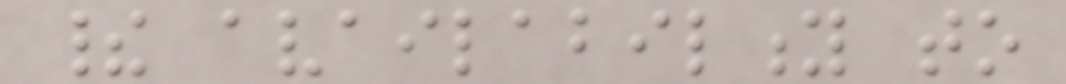their availability to
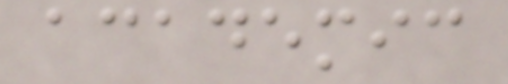academic
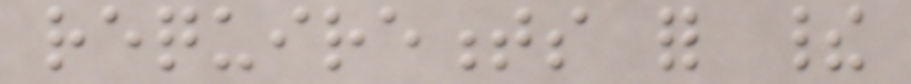requirements for their
